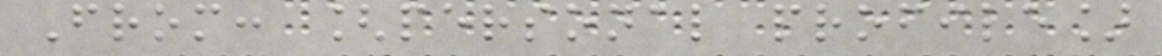From: [personal profile]
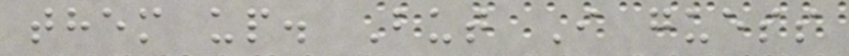them up. But I guess
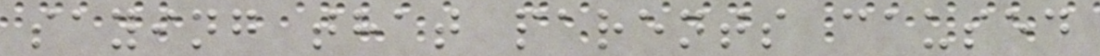saying that parents caused
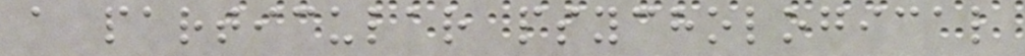a particular psychological
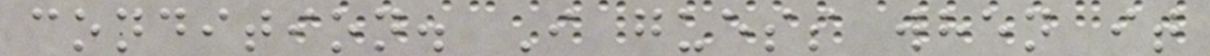condition. I guess when it
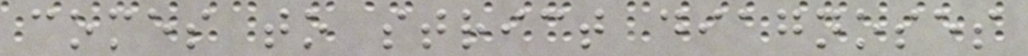comes to strict diagnoses
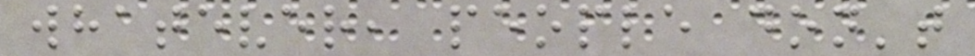whatever, people don't
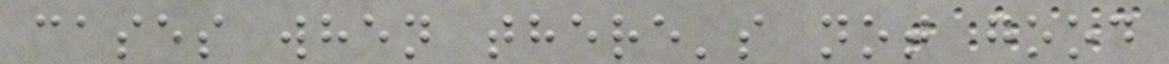cases when there's not good
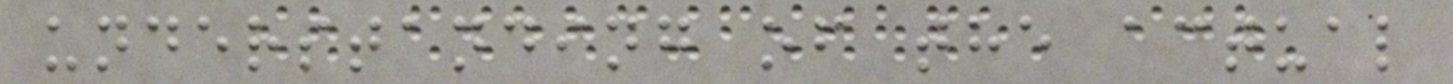understanding of the actual
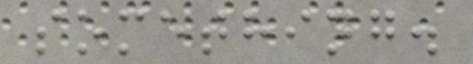something.
